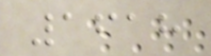1618
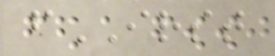fIRST
